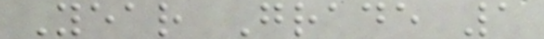Year Grade 1
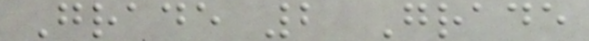Grade 2 Grade
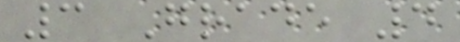3 Grade 4
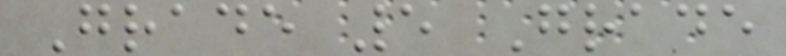Grade 5 Grade
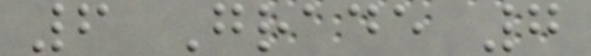6 Grade 7
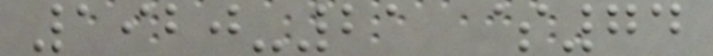1920-21 $74
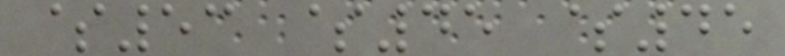$53 $45 $45
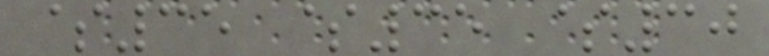$35 $35 $30
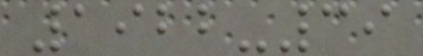1922-39
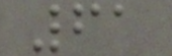61
